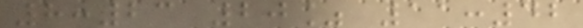8:23 20% 11:42
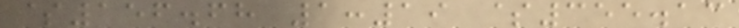$156.68 1:19 $355.13
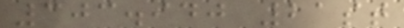303.940 21st
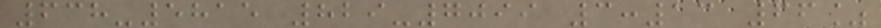638-5815 829-7099 3:13 66%
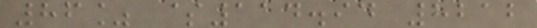86% $114.94 8212
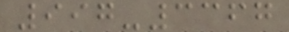997-3367
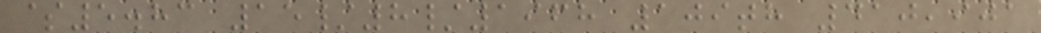$5.83 15/8/1968 109th 410,901
